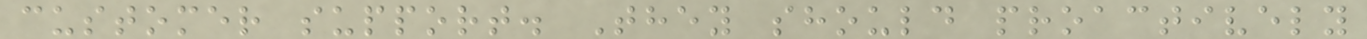customer support. They should proactively
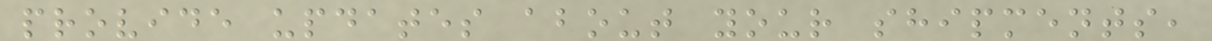provide updates about your shipments,
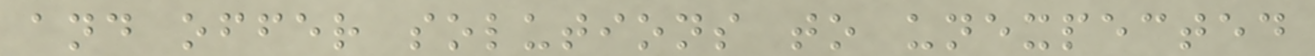and offer solutions to unexpected
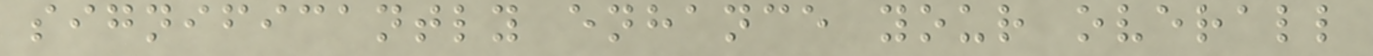significantly enhance your overall
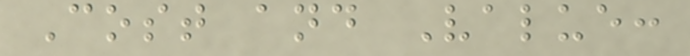Cost and Value:
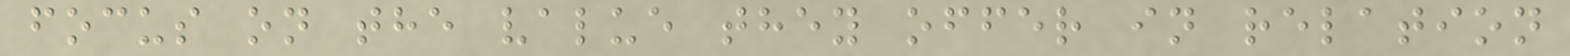focus on the value they offer in relation
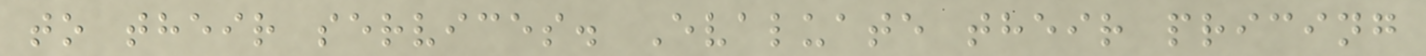to their services. Evaluate their pricing
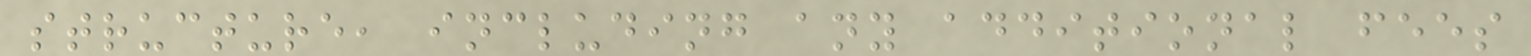structure, including any additional fees
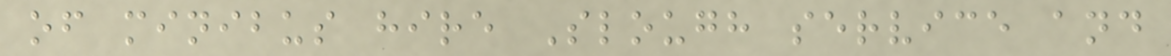of minibus hire Slough service and
